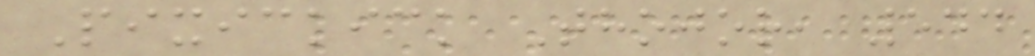Pixickick Thojor, 544
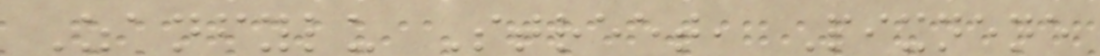Zanfylu Street, Pixnene
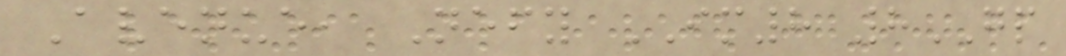Avenue, Nefy IM8 8GP
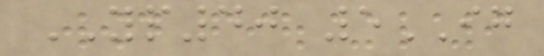YP40 5IG
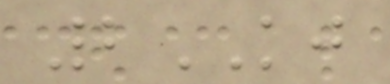2KJ
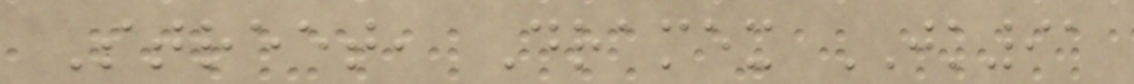Street, Dramex JK91
